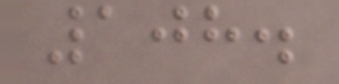108.
